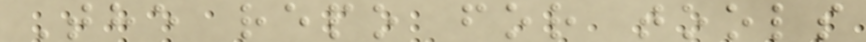The repo for tools
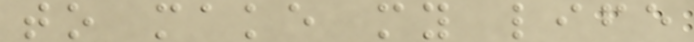to make my life
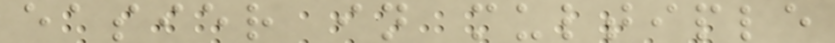easier in multiple
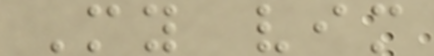My vim
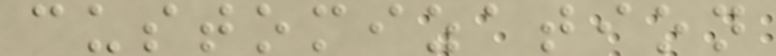customization
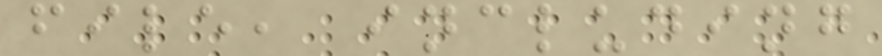file, including
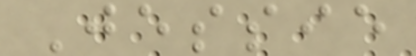Jessie
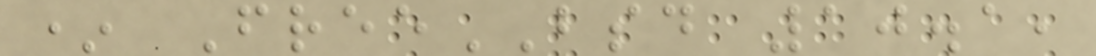* FreeBSD 10.1,
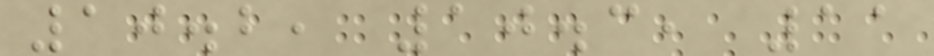10.2, 10.3, 11
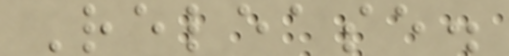Release.
